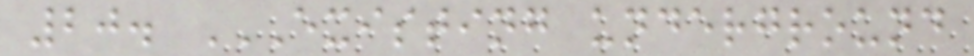20. EXISTING UNDERGROUND
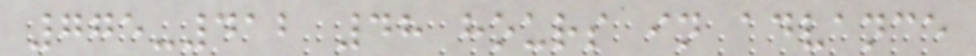775-412 48 hours in advance
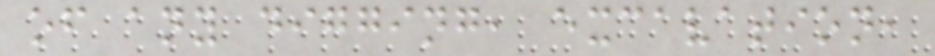of any digging, excavation,
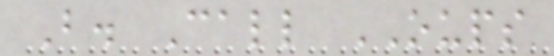B. Call OUPS
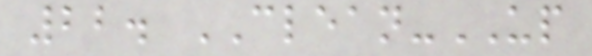22. CLEAN-UP
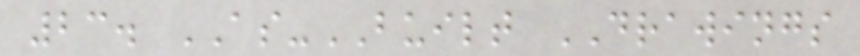23. AS-BUILT DRAWINGS
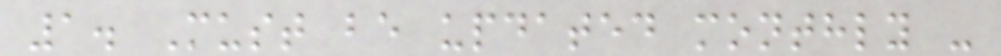1. Must be updated monthly -
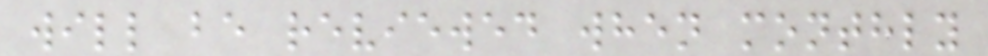will be reviewed when monthly
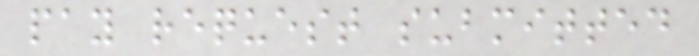pay request submitted
